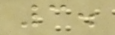3.
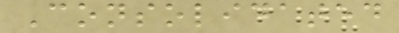Consolidated
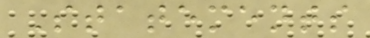Statements
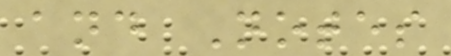and Notes
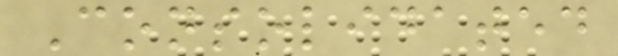Consolidated
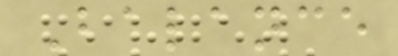Balance
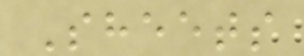Sheets
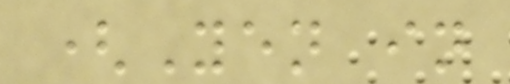(Yen in
